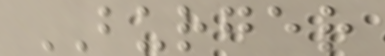BURGER
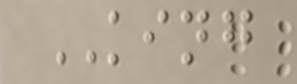KING
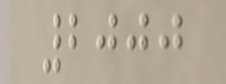2000
